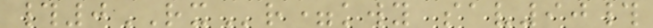#0RXr=kwy sav90#
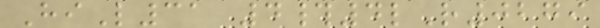HiL31 4#4lR0279
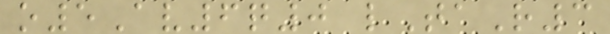o5Av6q0 lTaR3
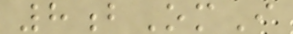8bOmI
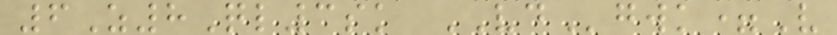6Z8Ql3sk VDgwk=V
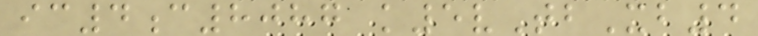ic4c8087 k5vTbXb4
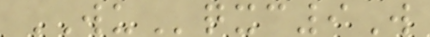WUqxc9W
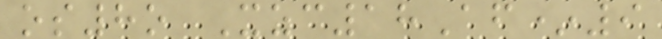os8o Xzc18Af*9
